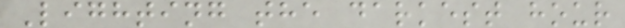Lighting the darkest hour
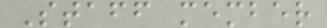Staff member
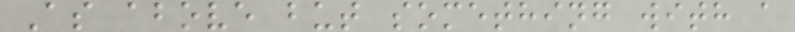As above but something with a
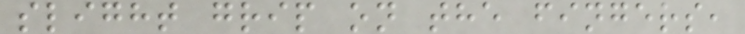slight grip on the fingers,
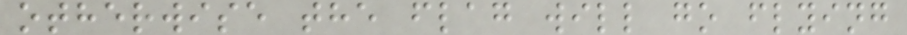otherwise the flag will go flying
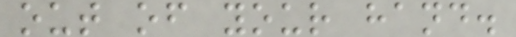out of your hand.
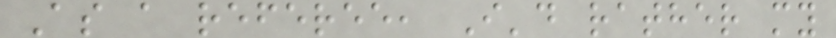As a referee, I'd rather my
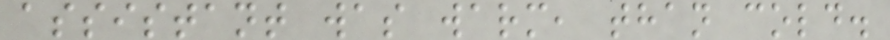assistant was warm, than cold.
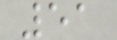51
